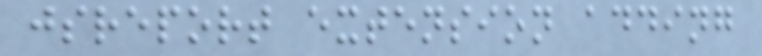jsreport extension adding
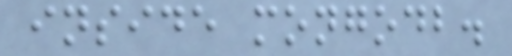inside mongodb.
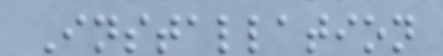Installation
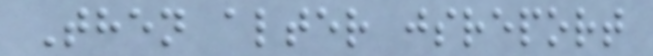Then alter jsreport
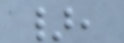},
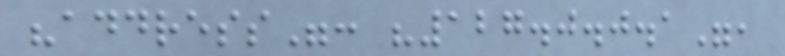"address": "127.0.0.1",
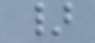}
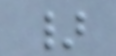}
